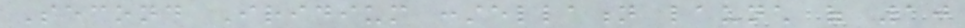Second Iridium constellation launch of 10
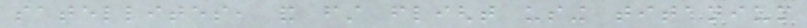satellites, and first flight using titanium
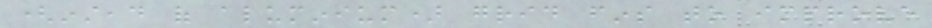(instead of aluminium) grid fins to improve
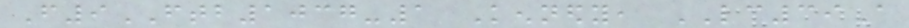F9FTB1037-1 Kennedy, LC39A
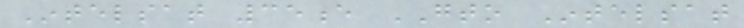Intelsat 35e GTO Intelsat
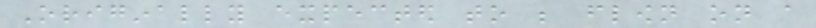Originally expected to be flown on a
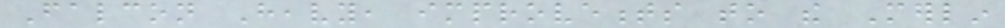Falcon Heavy, improvements to the Merlin
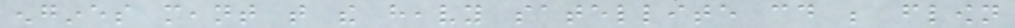engines meant that the heavy satellite could be flown
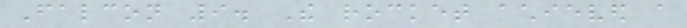Falcon 9. The rocket achieved a
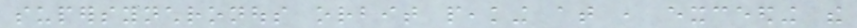supersynchronous orbit peaking at , exceeding the
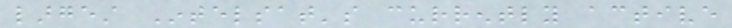largest Intelsat's currently active
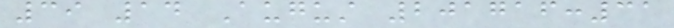39 14 August 201716:31
